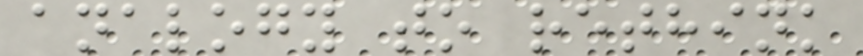analogy to rethink
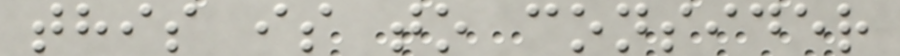this is to consider
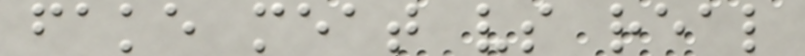fake meat vs real
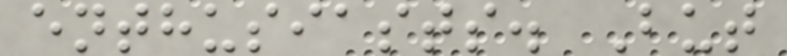enthusiasts. But
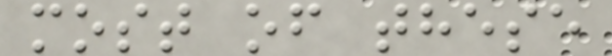most of these
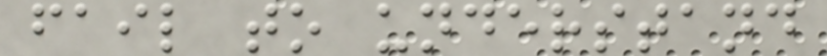fail to understand
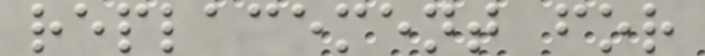replacement for
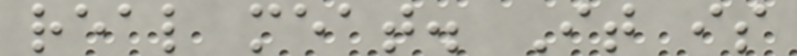real meat. It is
